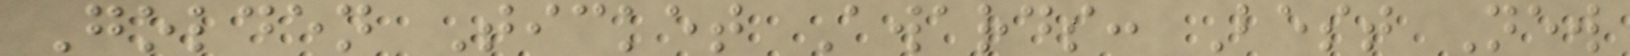Golden Ticket Awards: Best New
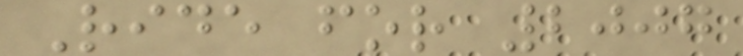Ride for 2007
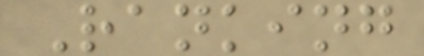Ranking
